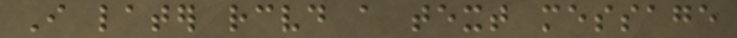I later received a text message
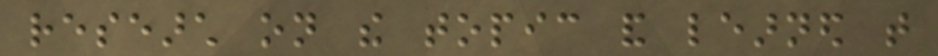research on the topic and learned that
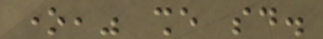one," she said.
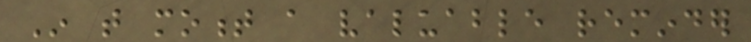In that moment a valuable reminder
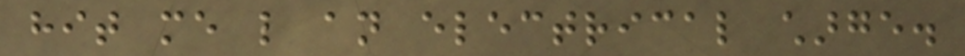hit me like an electrical charge.
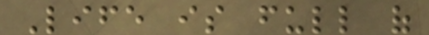Life is full of
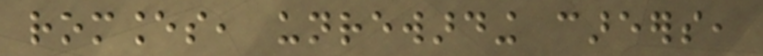romances, unrewarding careers,
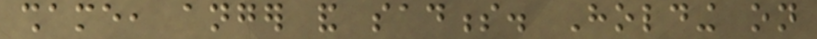shame, anger and sadness. Holding on
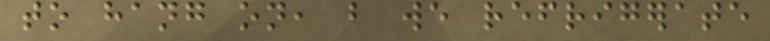to hang on, but we refrigerate
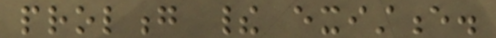prolong their existence.
